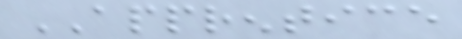APPRENTICE
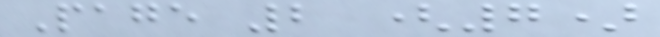Page 2 (7)
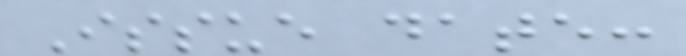Issue date:
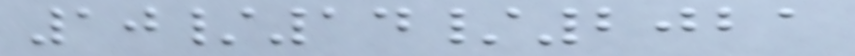10/14/2021
